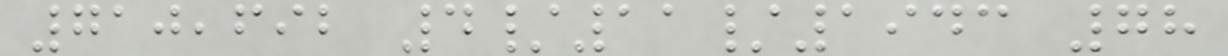710,692 4/11/1943 78
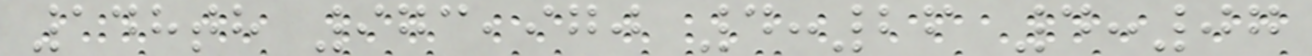148th 973,970 4:26 4:07
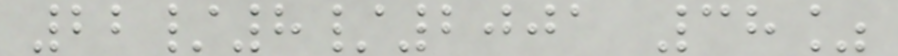22/8/2001 38%
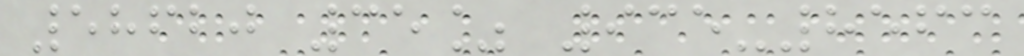58620 35% 935-8563
